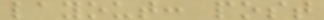layout: post
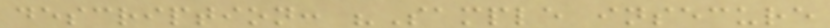description: "Sample insecure
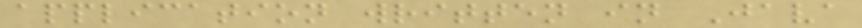application written in Java
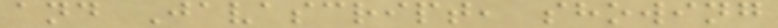and Javascript, showing
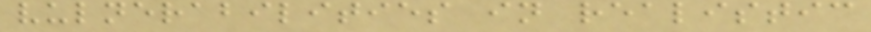vulnerabilities in realistic
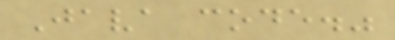Java code."
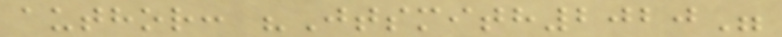author: "Jtsmith2020"
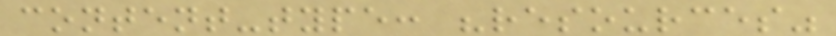content-type: "resources"
